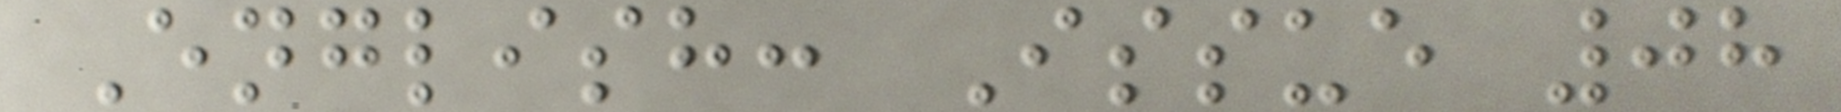English: Issue 08
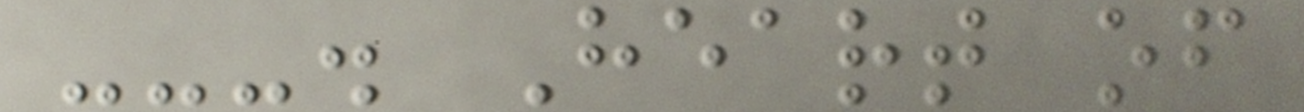---. Heart of
